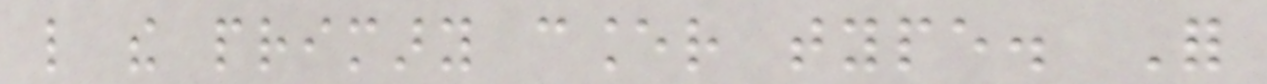like the primary cancer type. For
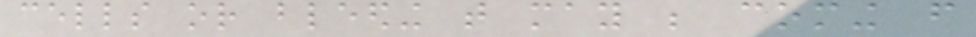cells or bleeding that may be coming from
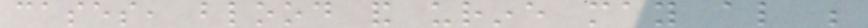cases, blood and urine may also be
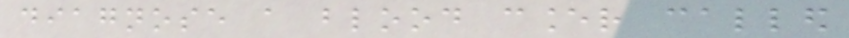diagnose a blood cancer called
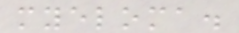myeloma.
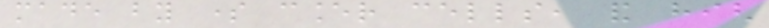made by some cancer cells, and high
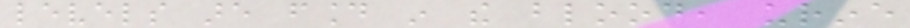levels are found in the blood, urine
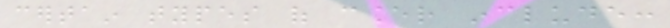certain types of cancer include:
